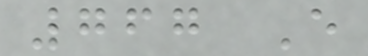767 E
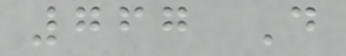767 D
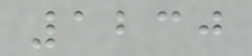1230
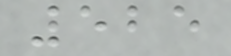525
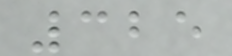325
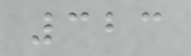323
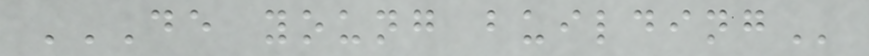DE YOUNG BUILDING
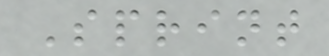Sprint
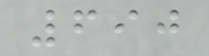690
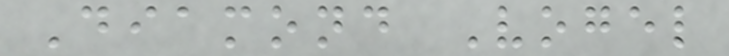Diamond Vogel
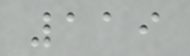119
